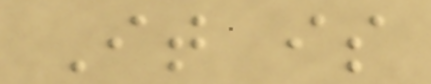It is
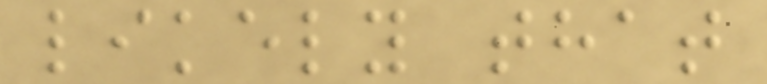likely that
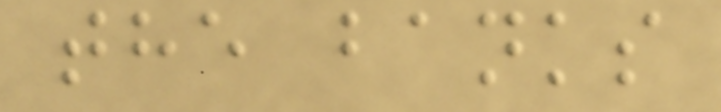the banks
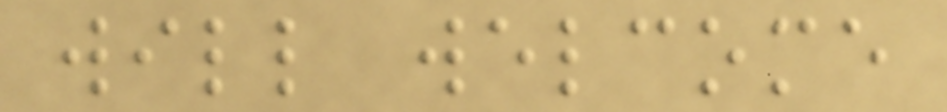will welcome
